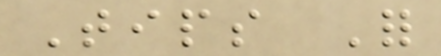Tips For
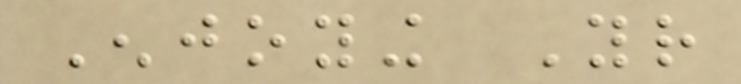Enjoying Your
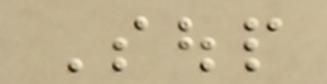Soup
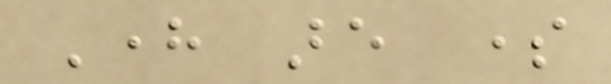Here are some
